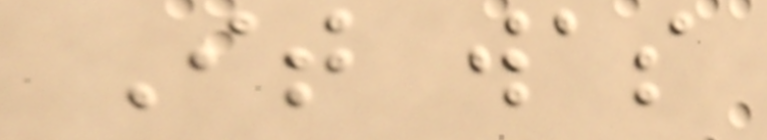It was
